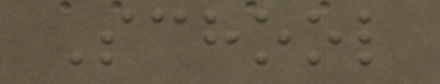School
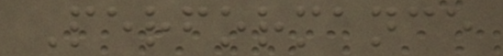Performance
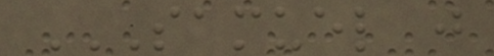SAMUEL J
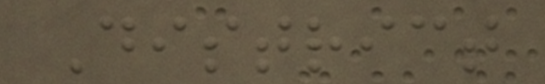District
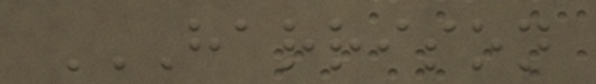HARRISON
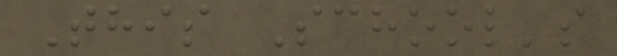This School's
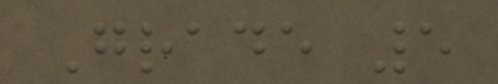Grade 5
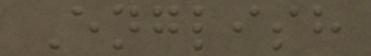English
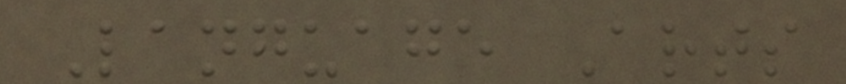Language Arts
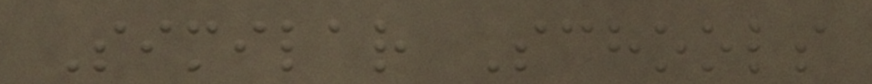Similar Schools
